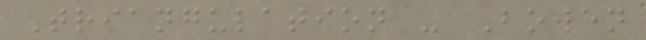Triangulation - Bowen
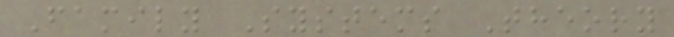Family Systems Theory
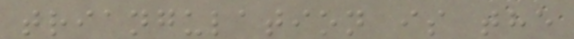triangulation is the
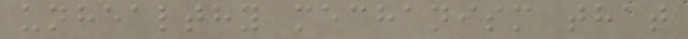unhealthy mechanism that
